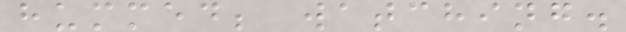hummed; watching.
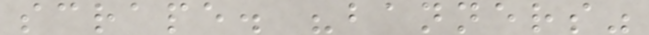scrape. "banners"
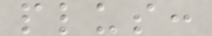plus:
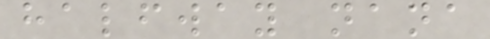halfway nana
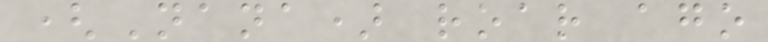(Nana) roar ago
